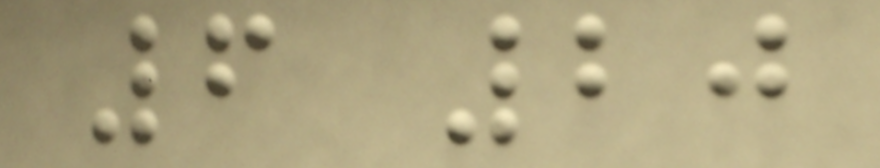6 20
